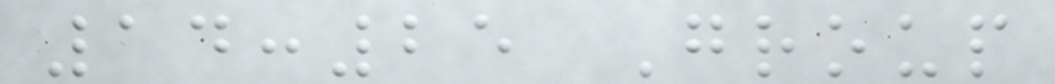14:25 Group
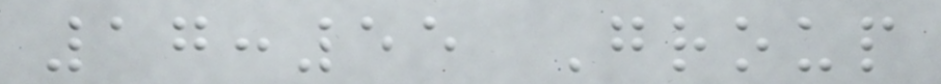17:55 Group
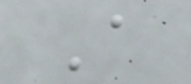A
